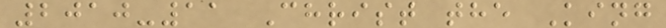2010-11 Christ the King
